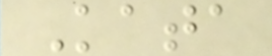Kata
